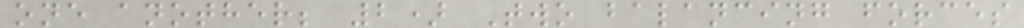one another; 2) Two balancing forces
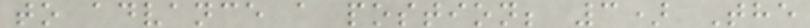to advance a postion; 3) The
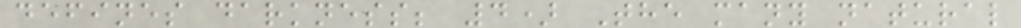defines darkness; 4) The many natural
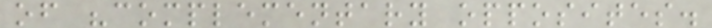of "complementary opposites.
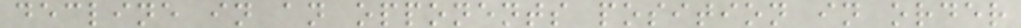decline in an opponents position in order
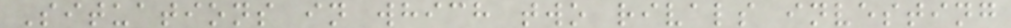Situations in which two rivals investing
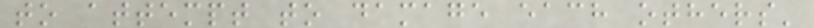to attempt to damage each others'
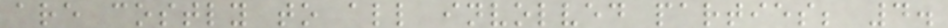are costly to all involved parties; 4.
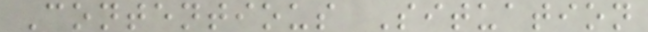Contentious Situation
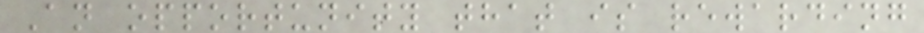An opportunity that is rewarding
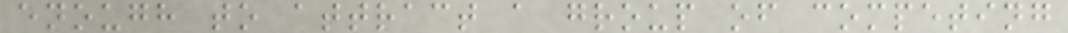enough to attract a group of competing
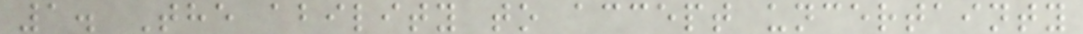1. The ability to accept uncertainty
